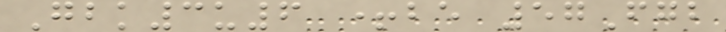Gbk3u6 +be 57Fgb
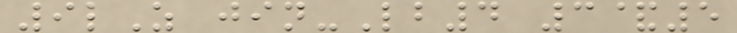9lZ jin-Lb4 3&5
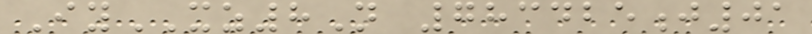IyXZ8N 783425j01
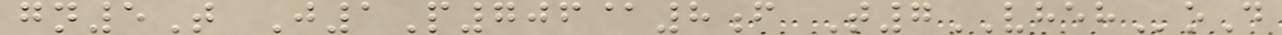gn5T J1P706@8f T7VHEHoD
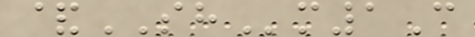&SHm1C
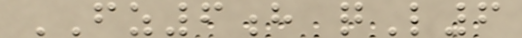FZ6h qL6
